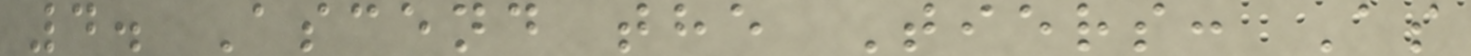4. Ascend the Tiers: As
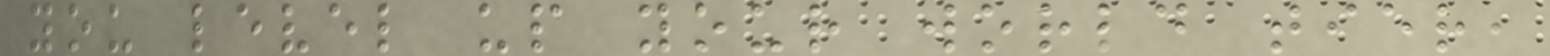you level up your world tier,
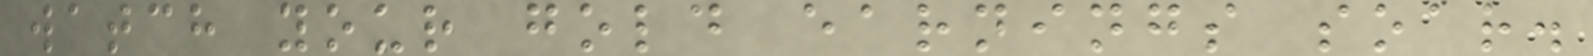watch your gold earnings soar.
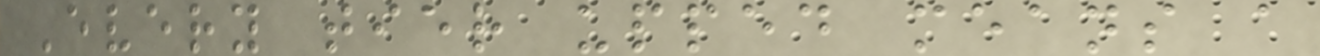Every tier upped means a
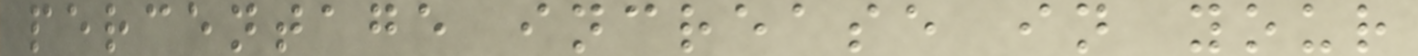percentage increase in your
